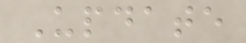Update
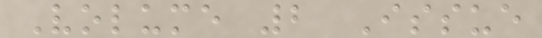Volume 2 Issue
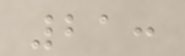21:
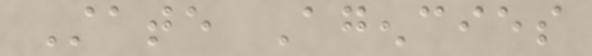State Agencies
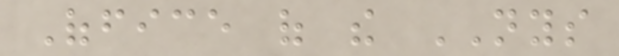Office of the NYS
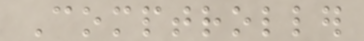Comptroller
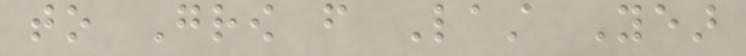to Grow from Last Year
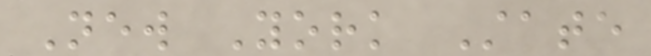New York State
